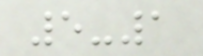5-1
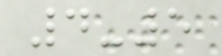4-5
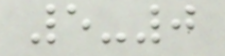5-0
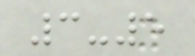3-5
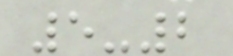5-2
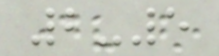2-5
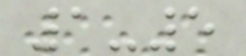1-5
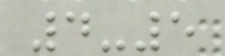4-5
